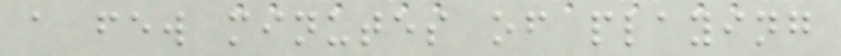a few minutes of playing
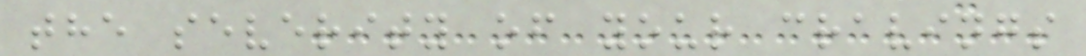the severity of your cravings
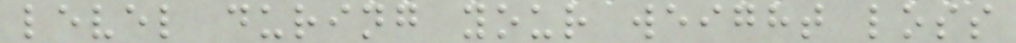level during your weight loss
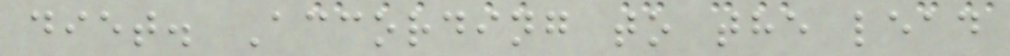diet. According to the lead
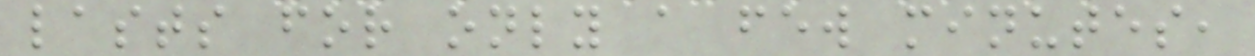lasts for only a few minutes,
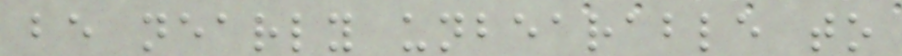be nearly unbearable to
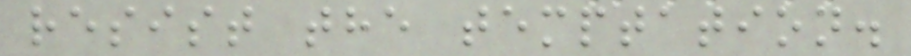resist the temptation.
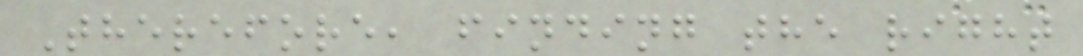Therefore, finding the right
